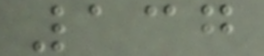137
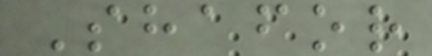Shafor
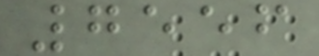7556
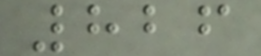826
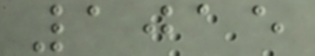1015
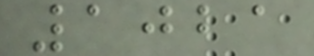1021
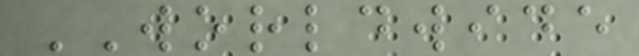WORLDWIDE
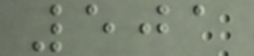501
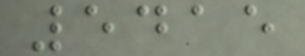5415
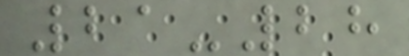21-28
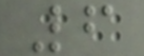6
